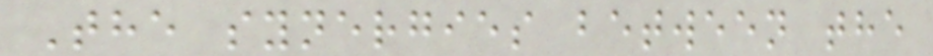The synergies between the
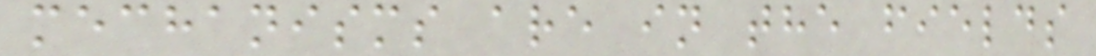mechanisms are in the fields
